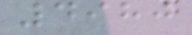4980
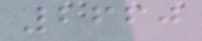2660
